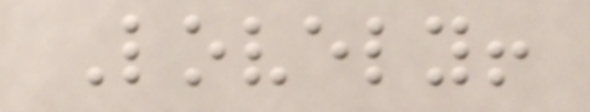Lovely!
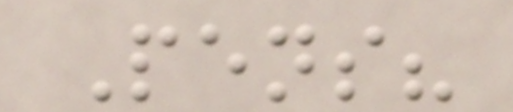Pens?
